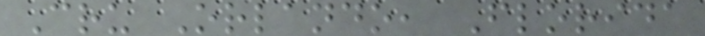Cru Orlando, Florida
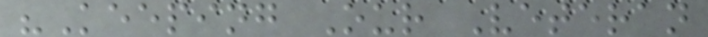"Keeping Our Veteran
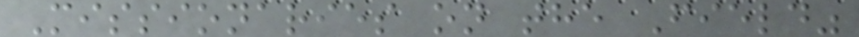Missionaries on the Field"
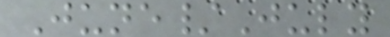June/July
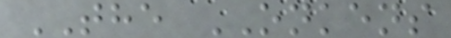THE ONKENS
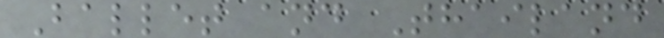Ballet and Thailand
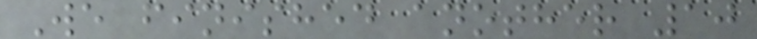We finished another 10
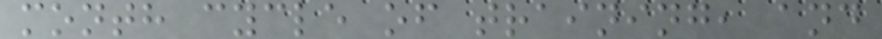month cycle of training, and
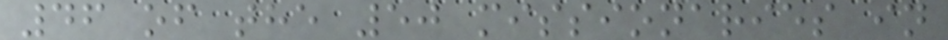46 of the 50 missionaries in
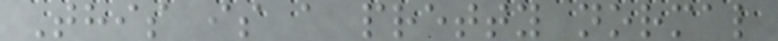This is a pretty normal
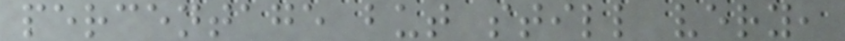percentage but still very,
